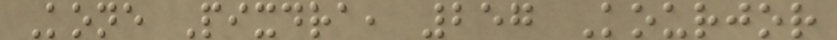Kone Pixdra, 257 Kourjor
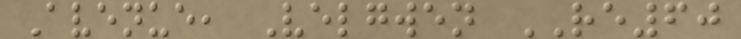Avenue, Velgwen RE60
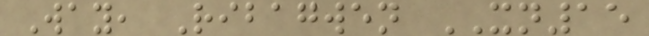Way, Ribagwen XN15
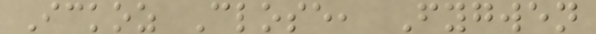Ickoz Close, Fygwen
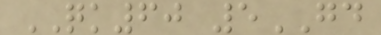QK60 5GD
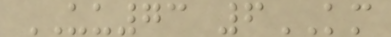UU73 6KM
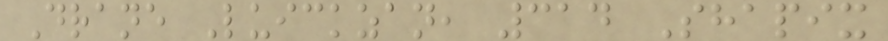Drane Luickzan, 314 Shapix
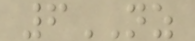6NZ
